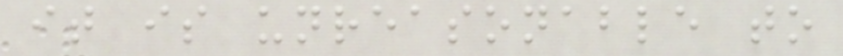it is unreasonable to
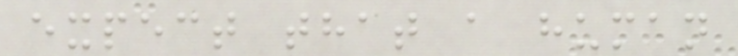expect that a human
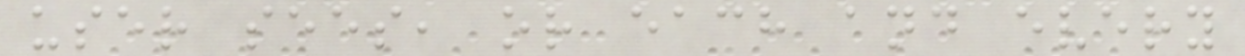user sees, or each and every
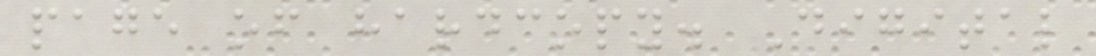page of hardcopy. Digital
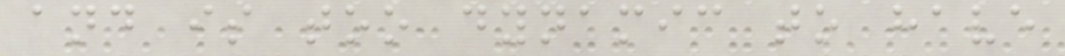and is too dynamic to have
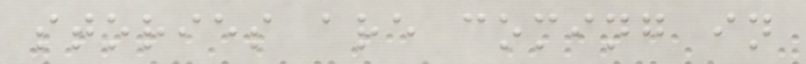stories are coming in
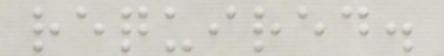required.
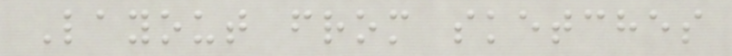Layout from sketches
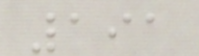191
